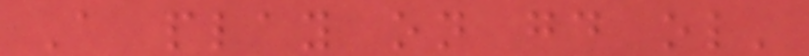A play on good ol'
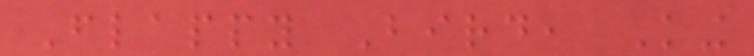Flappy Bird, King
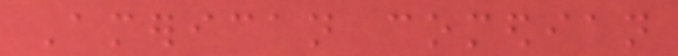American comedian
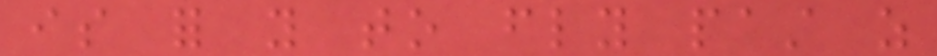is for you to fly past as
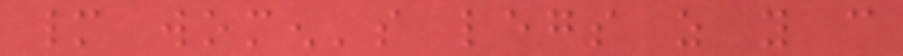many women's legs as you can
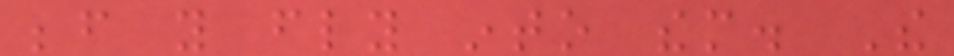before you fly into them. The
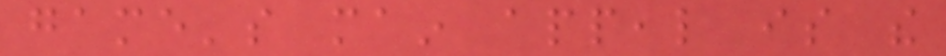game's main appeal is the
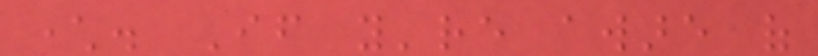character. If you're aware of
